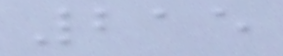215
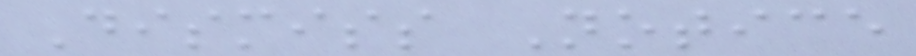Dismiss Notice
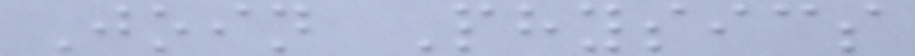Join Physics
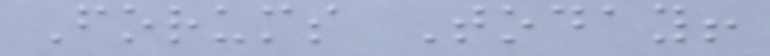Forums Today!
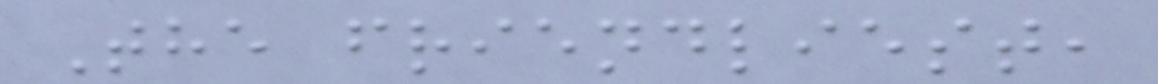The friendliest,
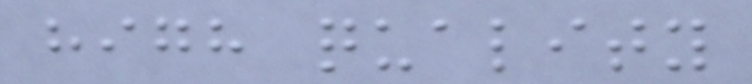high quality
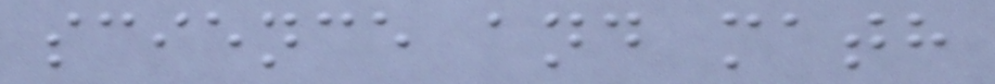science and math
